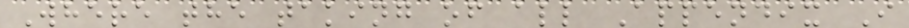Where the taking of all Appendix I
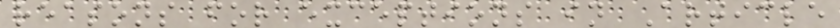reasons for exceptions in Article
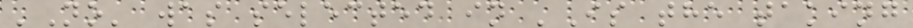'No' was selected in 'Is the taking
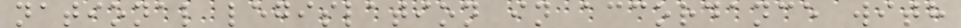national legislation in accordance with
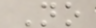No
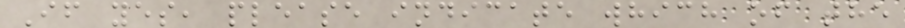If yes, please indicate which of the
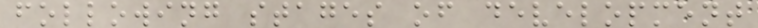following stages of development
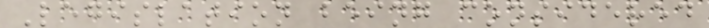Legislation being considered
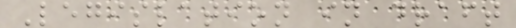Legislation in draft
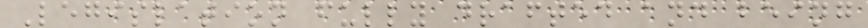Legislation fully drafted and being
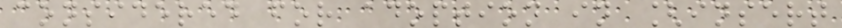considered for adoption in [insert
